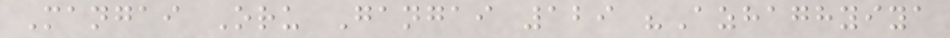Mangai Oru Gangai 129 "Azhaghyiya
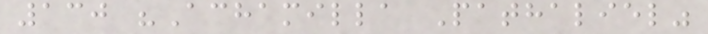130 "Achamilla Pathaliel"
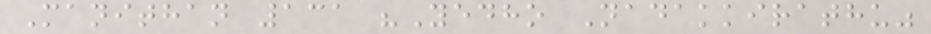Manithan 131 "Yedho Nadakkirathu"
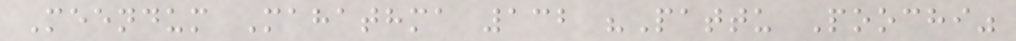Meendum Mahathma 132 "Pattu Poochi"
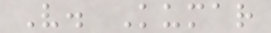V. Kumar
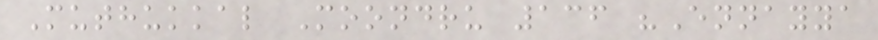Muthukkal Moondru 136 "Ennayya
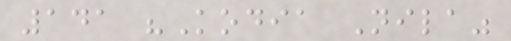141 "Kodia Nila"
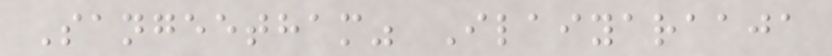Sangeetham" Ilaiyaraaja
